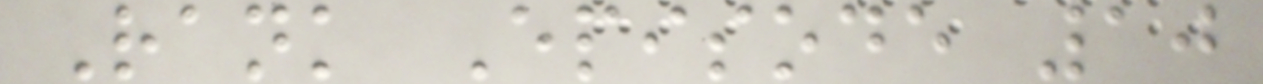Rank Episode 10
